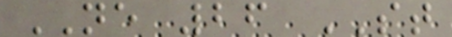NE 26 ST
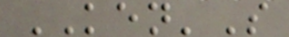KEN'S
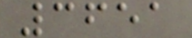3651
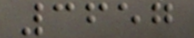3657
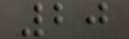20
